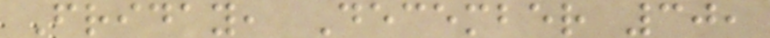Friday, December 30,
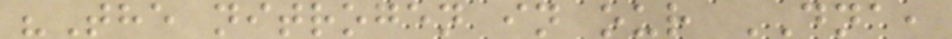"The nitrogen in our DNA,
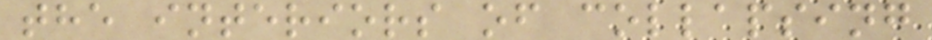the interiors of collapsing
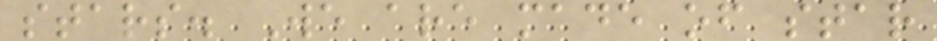stars. We are made of star
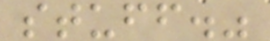stuff."
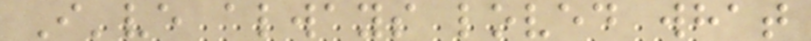I've always loved what
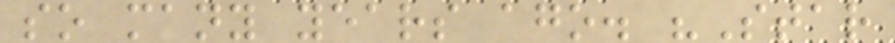so many years ago. "Star
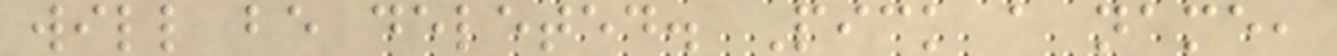will be deleted. Pick a name,
